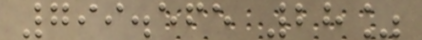799.565 28%
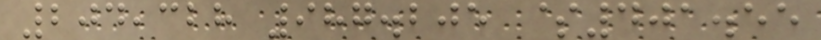204,328 987.205 $401.55
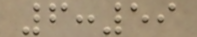6:59
